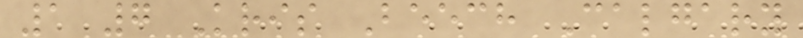1 7 Kris Beech Calgary
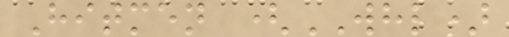Hitmen (WHL)
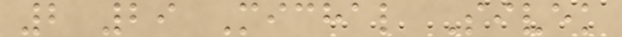2 29 Michal Sivek
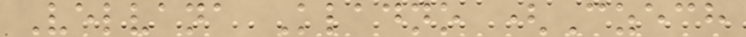Velvana Kladno (Czech
